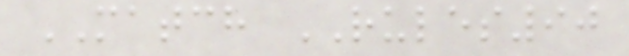MATCH RULES90
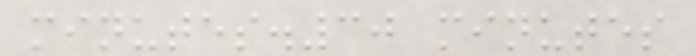minutes.30 minutes
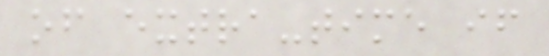of extra-time if
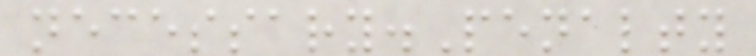necessary.Penalty
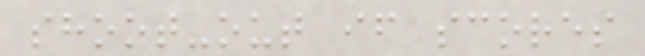shoot-out if scores
